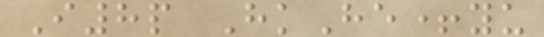I8p HkHe+yu
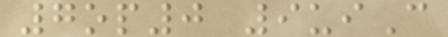7op0 9uiC
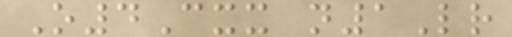O4Cxx n1Lr
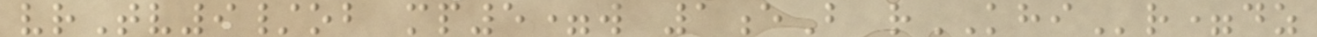vrTv9/ob mp5=w 1eB rKHIr=dz
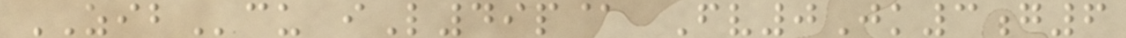ZIBcu iL49p@ Fv0Jk3g6
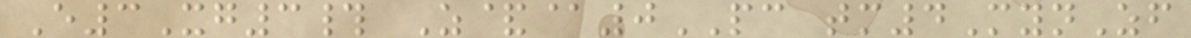E3Xg3# Z&@0PC tm4MynZf
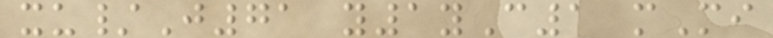xu/J71 y1yC1 mMi
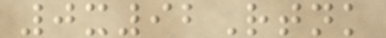0x92Rtnk
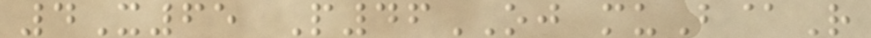4X65 P46OJ muB@R
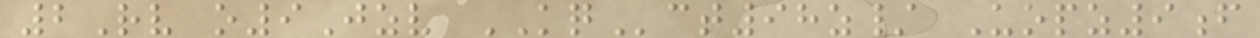2Rv o9Jzv KQct98z/ Uopz9f
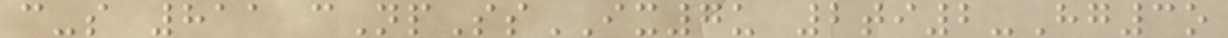c-s 811 cNpSsIX7u 2ti2-Hg3o
